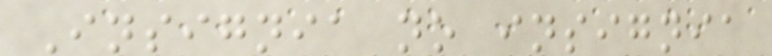Insignia no insignia
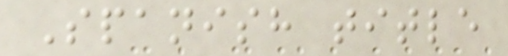Spanish title
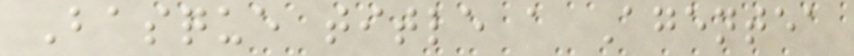Basque title a Agentea
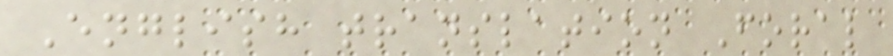English translation Foral
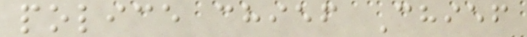police chief Chief
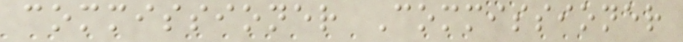commissioner Commissioner
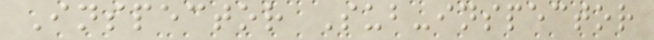Inspector Sub-inspector
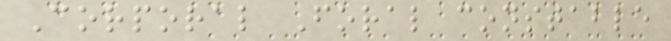Corporal Foral constable
